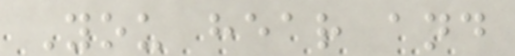You hear and
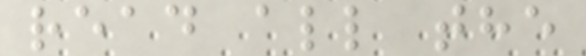read all the
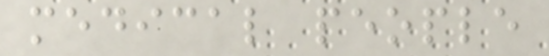medical people
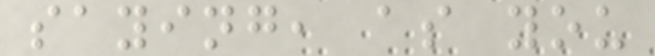saying, as you
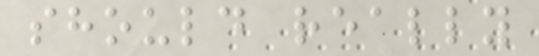should really
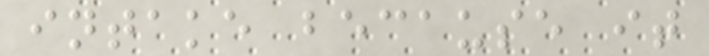intake because it
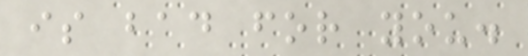is bad for you.
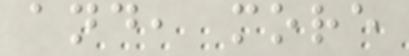and, more
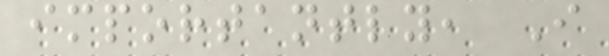importantly, I
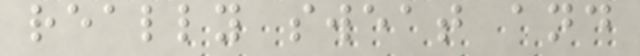really sweat and
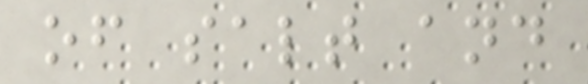of salt and
